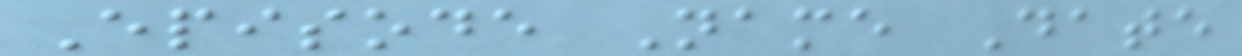Episode Name Date
